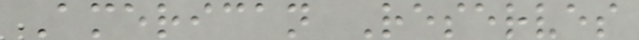American Reserves
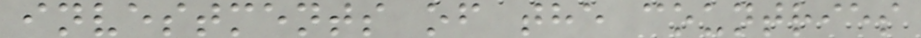investments of the countries
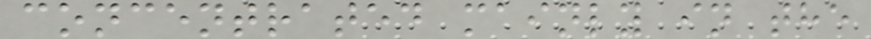concentrated mainly in the
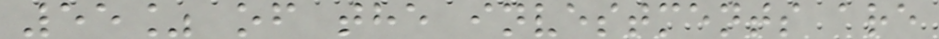55% of the investments are
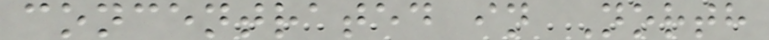concentrated in North
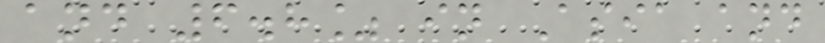and 6.8% in Asia and
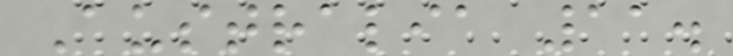Australia 11.
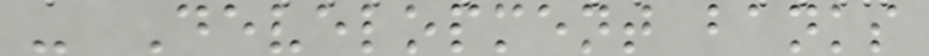- Development banks
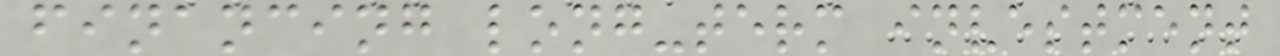financing long-term investment
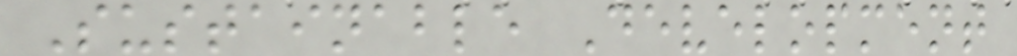Sustainable Development
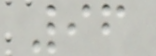96
